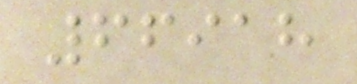66918
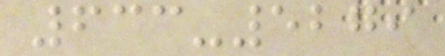633-5279
